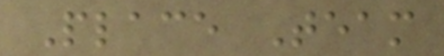Place Team
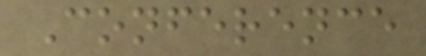Conference
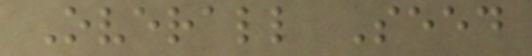Overall Seed
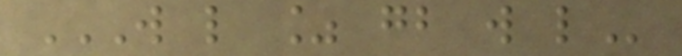W L % GB W L
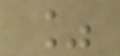%
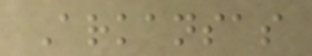Arkansas
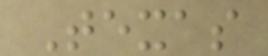Texas
